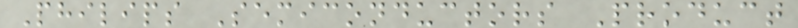Philips Semiconductors Product
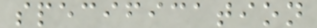specification
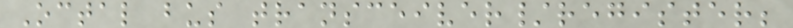Octal bus transceiver/register;
